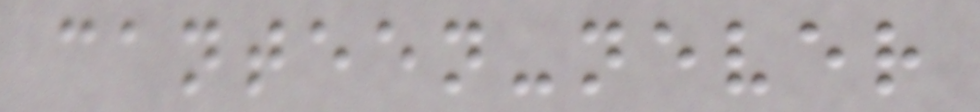canteen-never
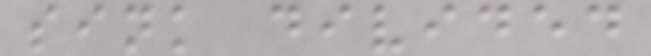sink divided
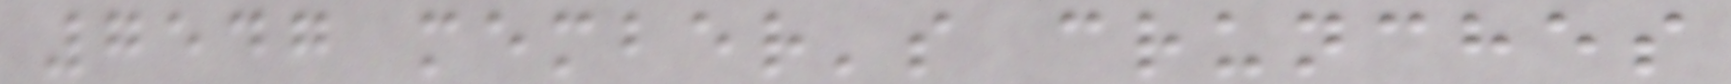7547 member's crunches
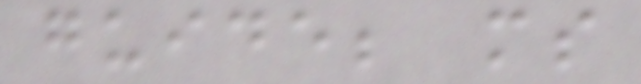guide; ms
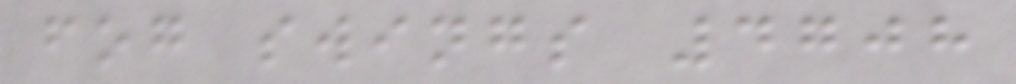fog swings 4708
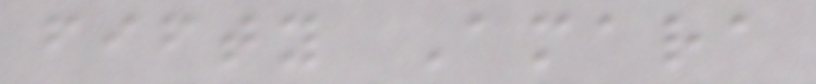fifty Amara
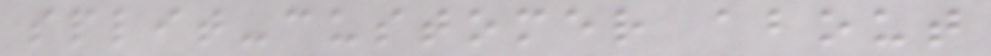split-customer about
